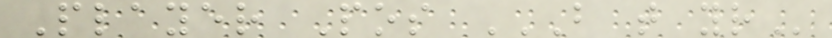Player Pos B T YR
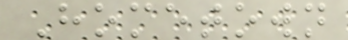Hometown
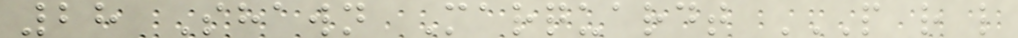28 Shawn Marquardt P R L
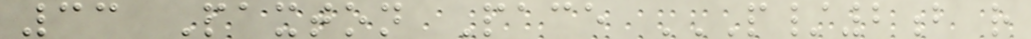33 Paxton Pace P/2B R
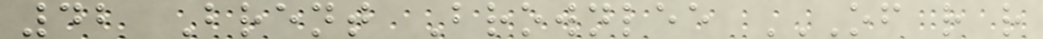42 Brent Brownlee OF R R
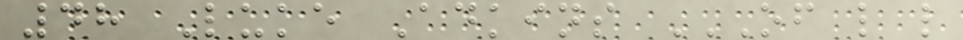48 Luke Adkins OF L L
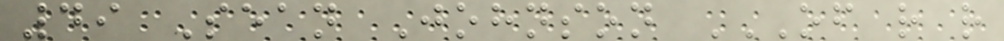49 Sean Johnson OF R R
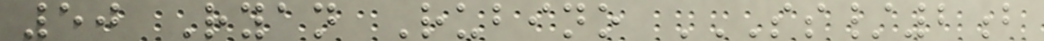50 Ryan Rubino SS/2B
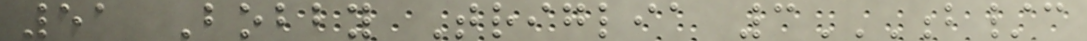51 Bobby Triglia 3B/C
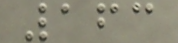163
